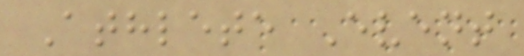Athlete Event
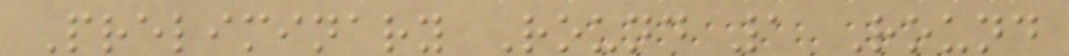Preliminary Round 1 Round
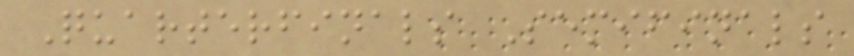Quarterfinals Semifinals
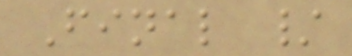Final /
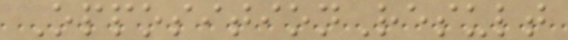OppositionResult
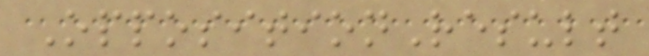OppositionResult
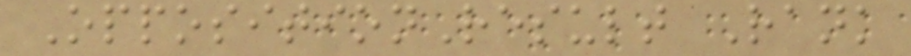OppositionResult Rank
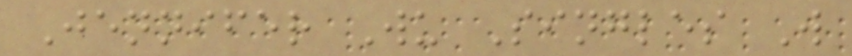Jennifer Wu Singles W
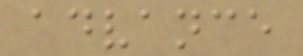advance
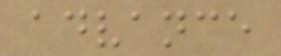advance
